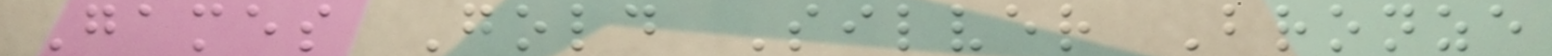Games Gold Silver Bronze
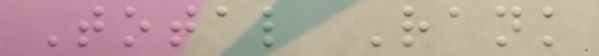Total Rank
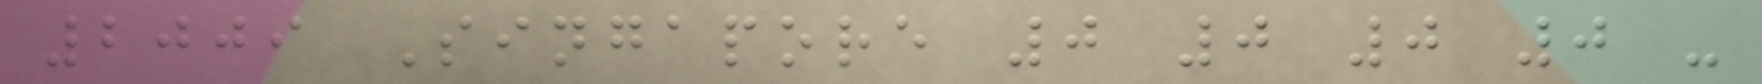2009 Singapore 0 0 0 0 -
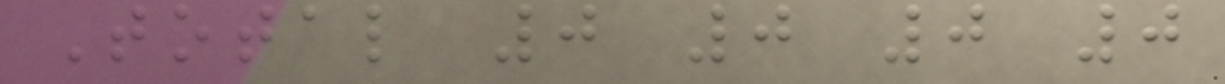Total 0 0 0 0
